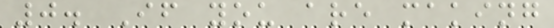0. If you are making
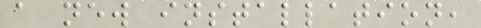a new installation,
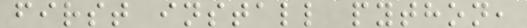first install python,
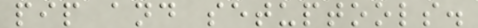pip and setuptools.
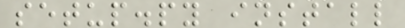setup.py install
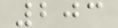203
